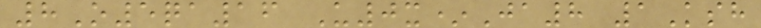8O5qa16 U0x*Ja8 1Ksh
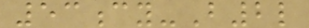53cy-B2l
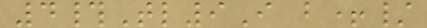4#Tl9I b+/
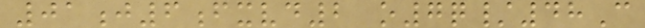01j6fxvd2 o7q/48C
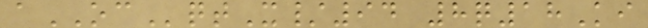aOCqtX/94 8q18Ki
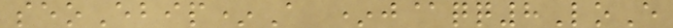seoEbip*A *j@qq8LoE
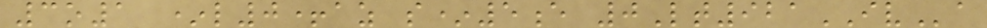3o1 *l0+az s*5e 0Lt921IVa
